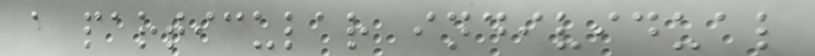a particular individual
